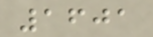1601
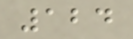124
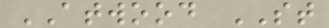ATWOOD ST
